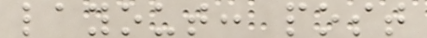layout: post
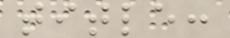title:
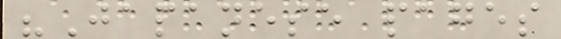"Japanese pages
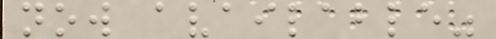now available"
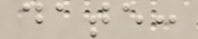date:
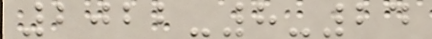2022-8-24
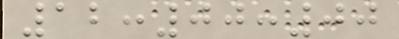12:00:00
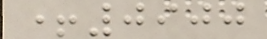+0900
